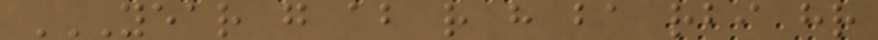YEAR G AB R H BA RBI HR
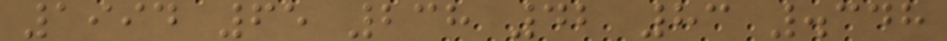1994 65 238 42 83 .348
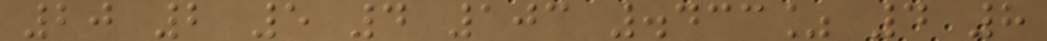20 2 5 4 103 .433% 4 8
